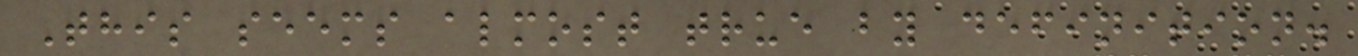This seems almost true by definition.
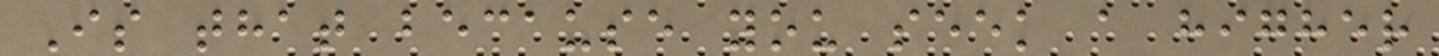Is that because you seek a higher
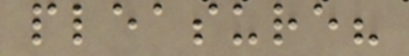pleasure?
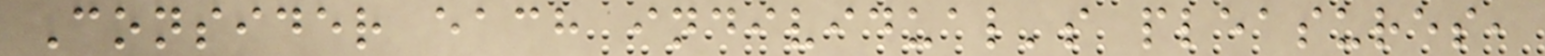Consider each individual's pleasures,
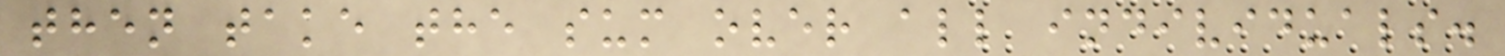then take the sum over all individuals.
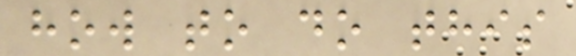how to do this
